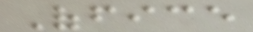Office
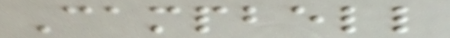Campbell
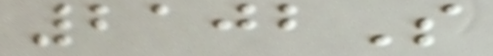2102S
